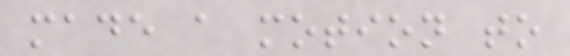made a motion to
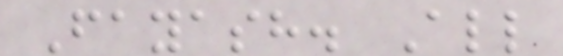Fayash. All
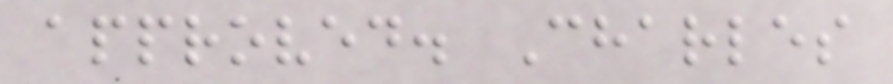approved. Charles
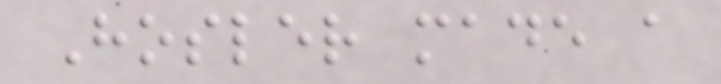Hosler made a
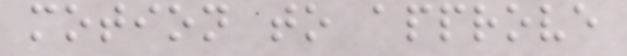motion to approve
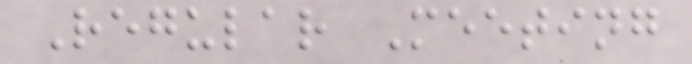Regular Meeting
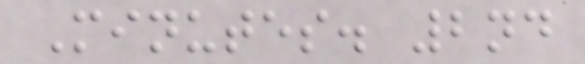Minutes. 2nd
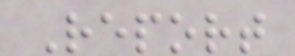Report
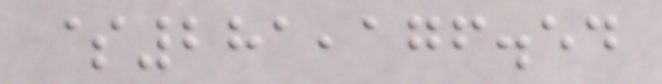$281,176.54
